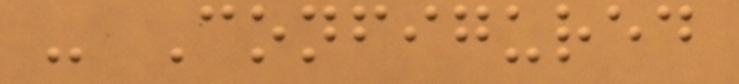- Configured
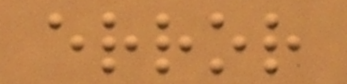error
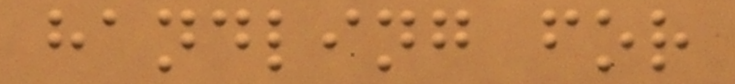handling for
